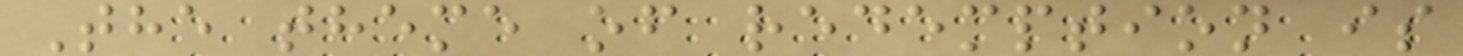The theme of redemption is
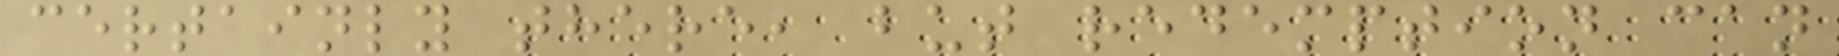certainly there, but redemption can
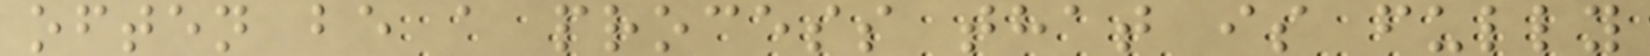often be a process that is fully
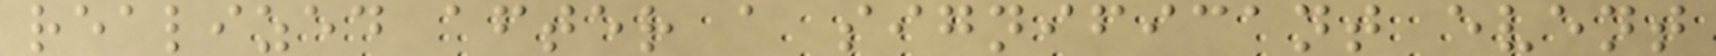realized after a significant event
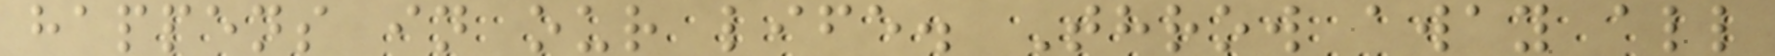happens in our life. Throw away all
